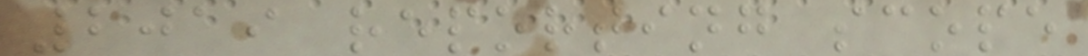2019 reporting scope
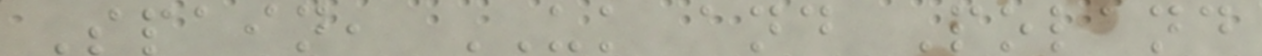Spain, UK and Poland
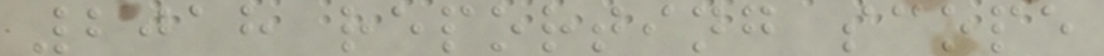2018 reporting scope
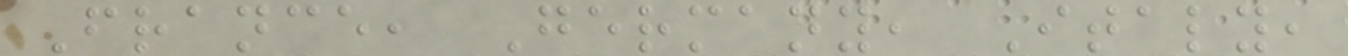France, Germany, Italy,
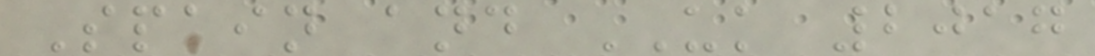Spain and UK 2017
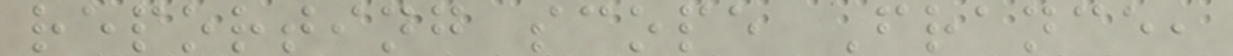reporting scope France,
